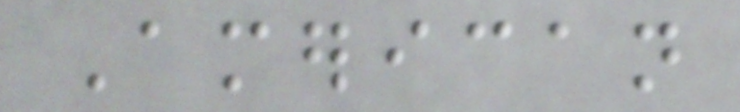American
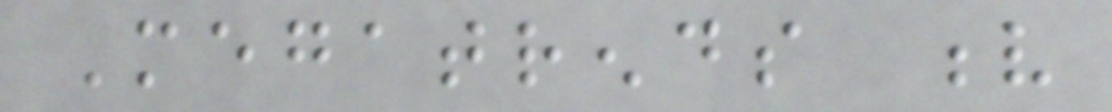Megatrends v
